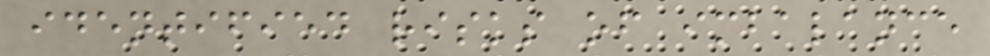identified risks of imbalance
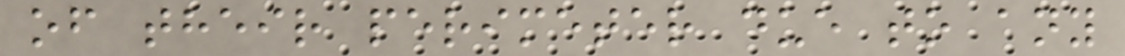of their perimeter due to any
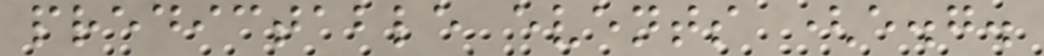predictable events (e.g.
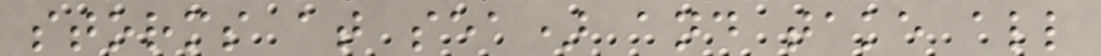storms at sea) and take all
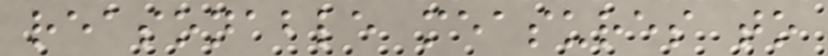reasonable measures to
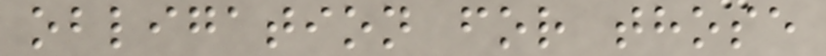obligation for those
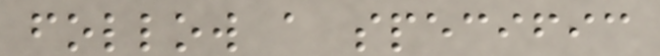follow a specific
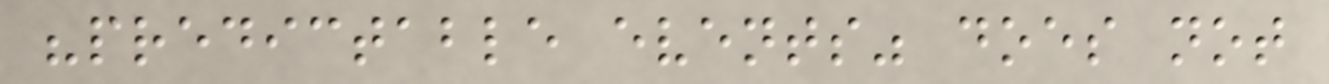"predictable events" does not
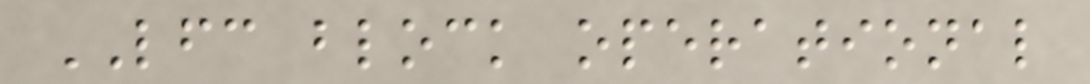LFC block operational
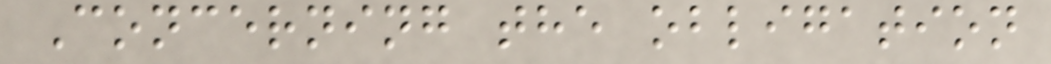Concerning the obligation
